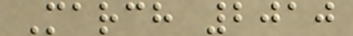March 2010
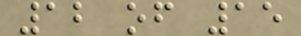12 of 15
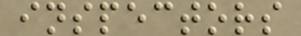inspectors
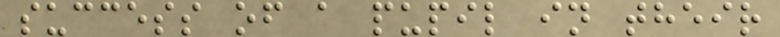success of a pupil in their
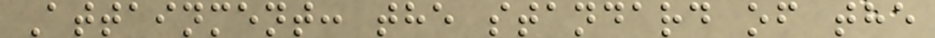Attainment: the standard of the
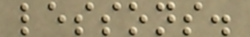lessons.
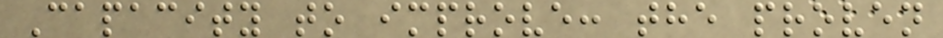Capacity to improve: the proven
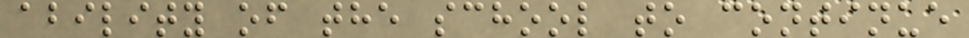ability of the school to continue
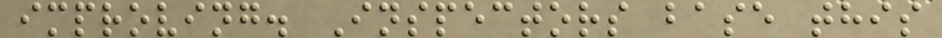improving. Inspectors base this
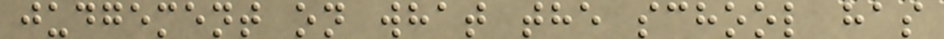judgement on what the school has
